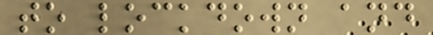to lockdown and
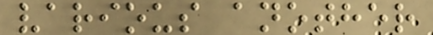various another
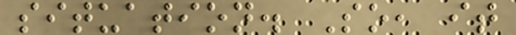situation. So, it
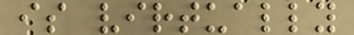is virtually
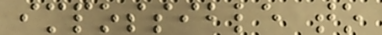impossible to
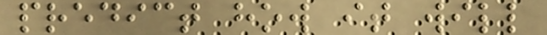predict how it will
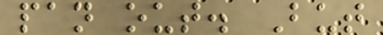pan out. But
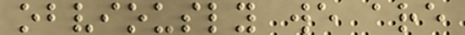obviously we are
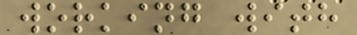working with
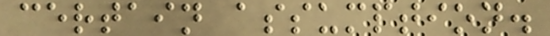certain assumption.
